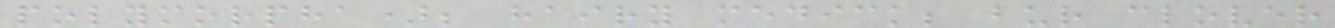polymorpha); hairy medick; bur clover
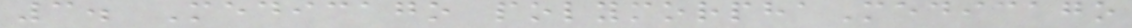3. Medicago polymorphaMedicago
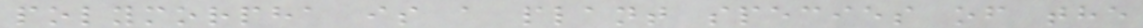polymorpha is a plant species of the
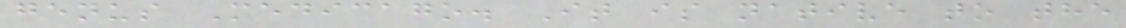genus Medicago. It is native to the
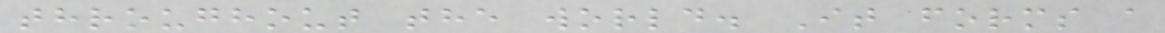throughout the world. It forms a
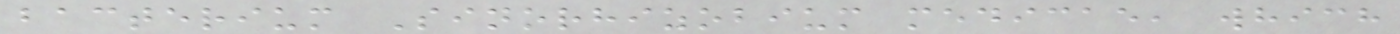bacterium Sinorhizobium medicae, which
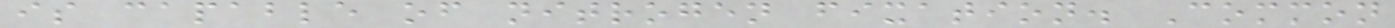is capable of nitrogen fixation. Common
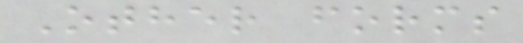Other forms
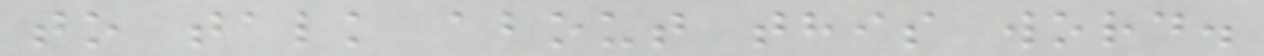to talk about this word.
